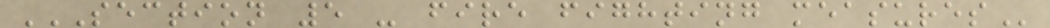SECTION 5 - FIRE FIGHTING MEASURES
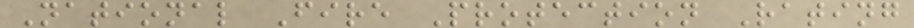National Fire Protection Rating
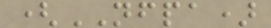(NFPA)
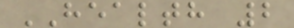HEALTH 2
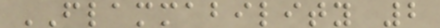FLAMMABILITY 2
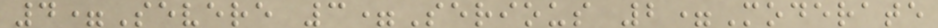4=Severe 3=Serious 2=Moderate
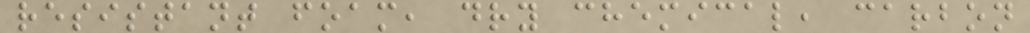resistant foam, dry chemical, carbon
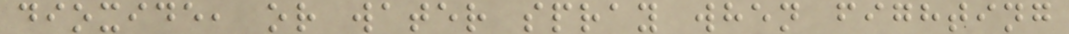dioxide, or water spray when fighting
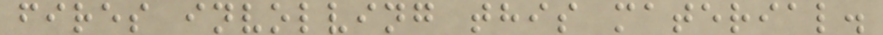fires involving this material.
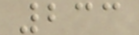233
